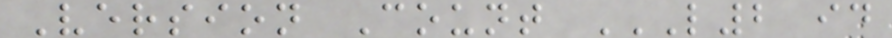Version Count L2 ID
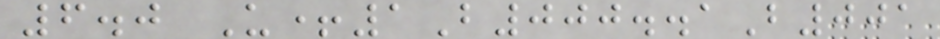6.0 U+1B000..1B001
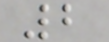2
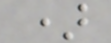)
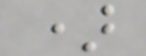)
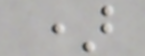)
